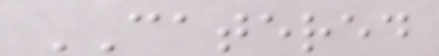CATERED
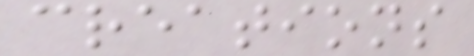creations
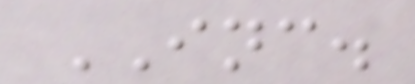INC.
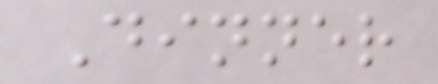Dinner
